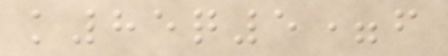k85q5=f
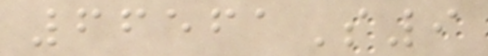66561S9
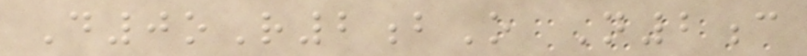D0oR2bO N2c
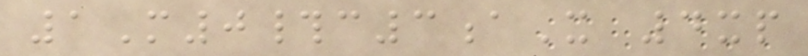1M0#c3aX 4xp
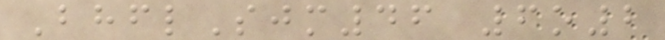BhflSjm46 6o2
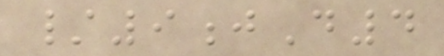/9jD4
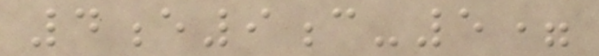4e9c-5=
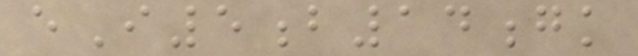eI5b14gk
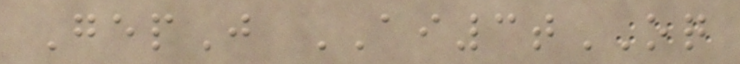GepJ AI3tOQ
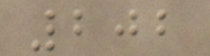202
